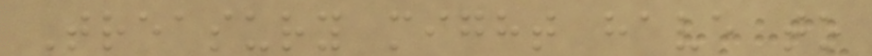Treasury might have to
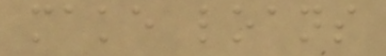make loans
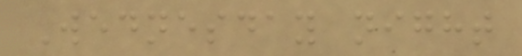Wednesday night
